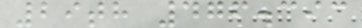29th 476.393
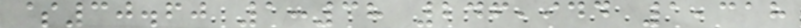$30.60 1:38 246,944 1,318
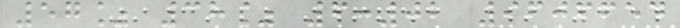57% 38% 6:02 9606654
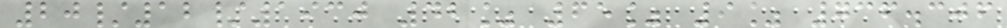20/12/1930 42% 65% 9% 736.306
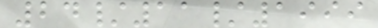24/11/1999
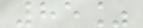85%
